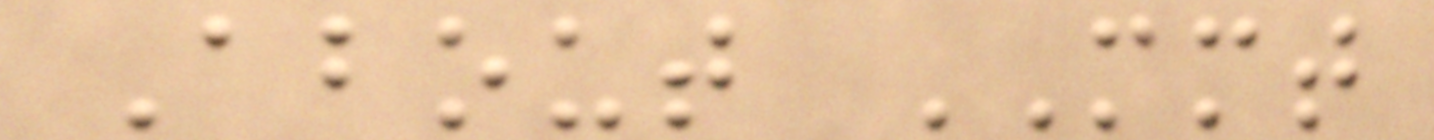About MMT
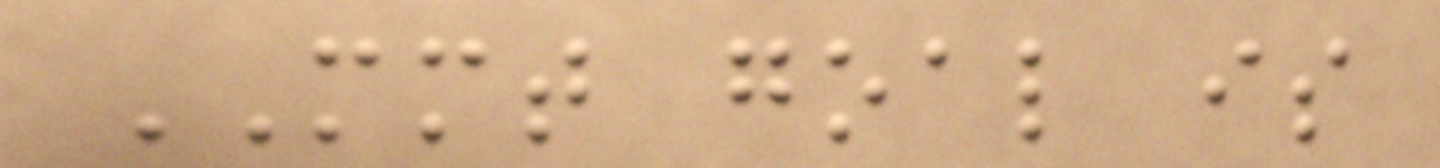MMT goal is
